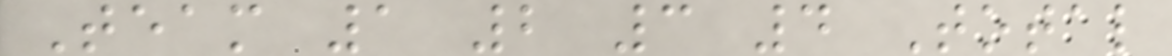Team 1 2 3 4 Total
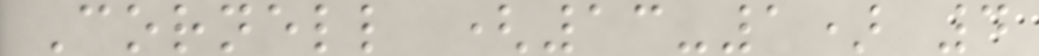Cornell (13-1) 4
